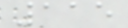115
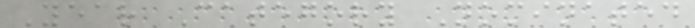Year Category Nominated
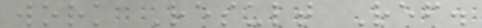work Result Ref.
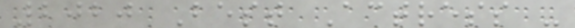2020 Best Actress -
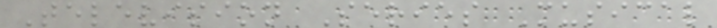Television Series Musical
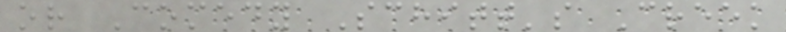or Comedy Schitt's Creek
